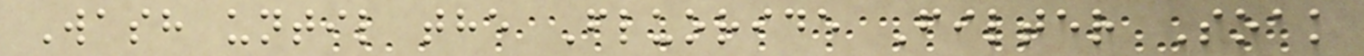Wash until the Fluoride Filter Soak
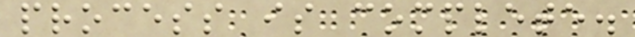process is complete.
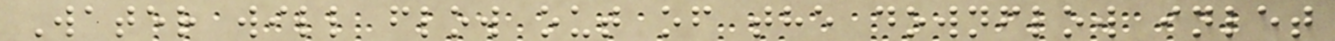Water will flow out of the downflow inlet
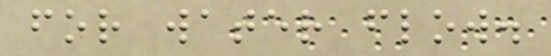for water flow.
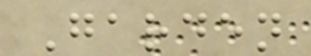Garden
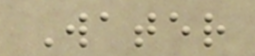Water
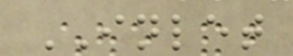INLET
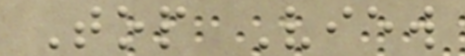Top View
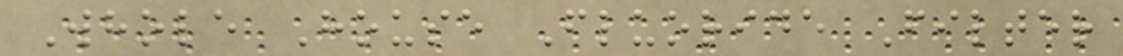Whole House Fluoride Filter
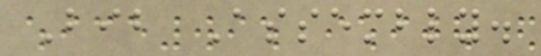Bib Assembly.
